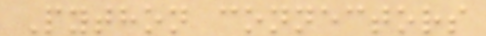Python connectors
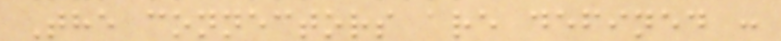The connectors are defined :
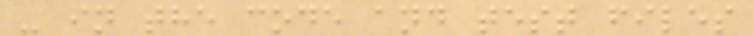- in the code and test files
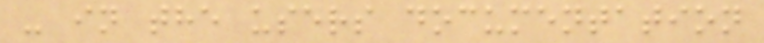- in the users documentation
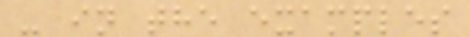- in the examples
